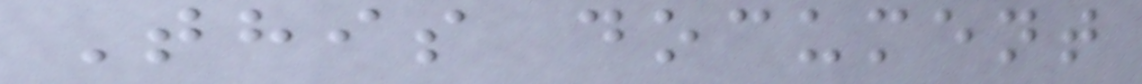This document
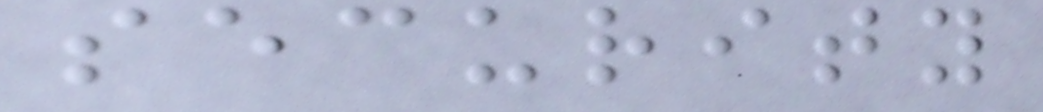security
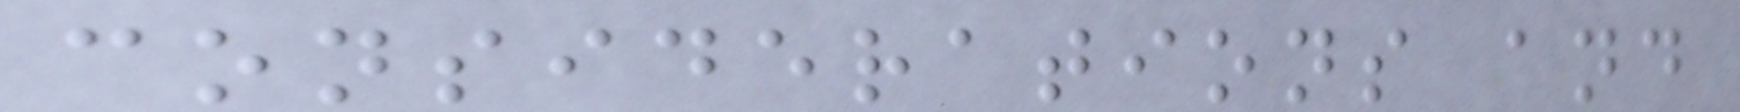considerations and
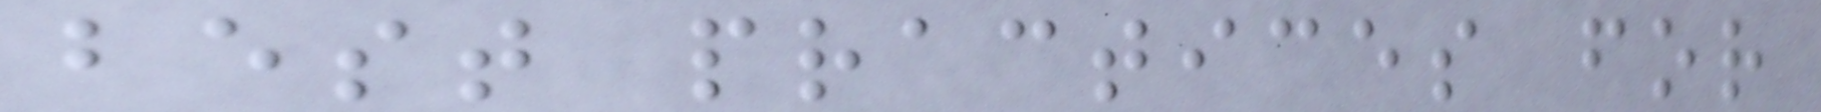best practices for
